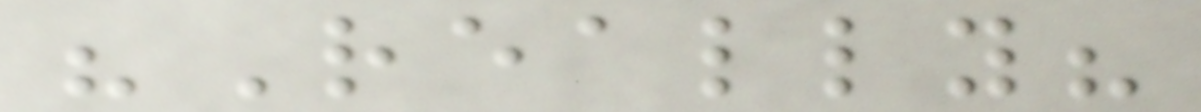"Really?
